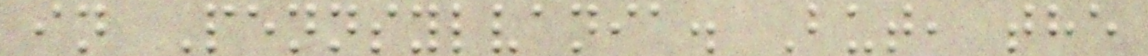in Pennsylvania. But, the
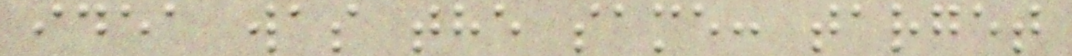idea was the same: target
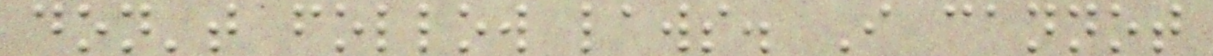don't follow laws. I cannot
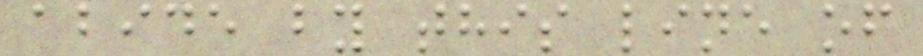abide by this line of
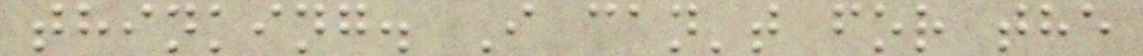thinking. I can't for the
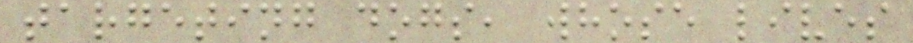targeting dogs, whose lives
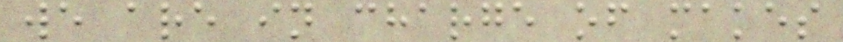we are in charge of makes
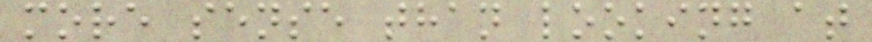more sense than looking at
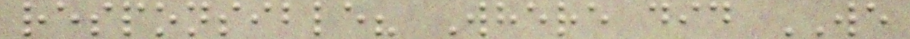responsible? Where did WE
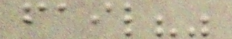fail?"
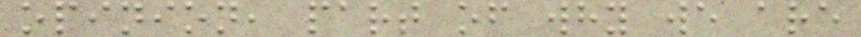opinion, part of why we are
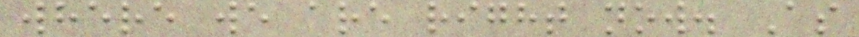where we are right now. As
